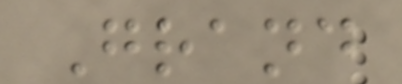Grand
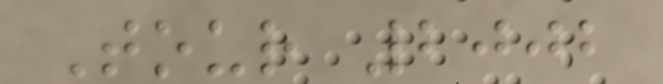Tour 2002
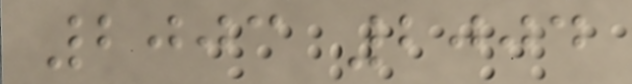2003 2004
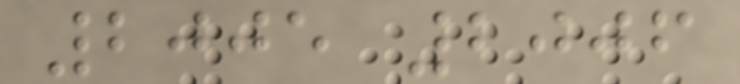2005 2006
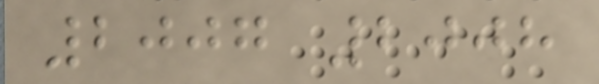2007 2008
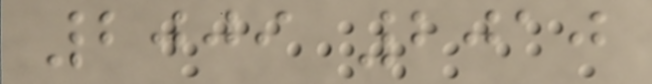2009 2010
